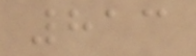813
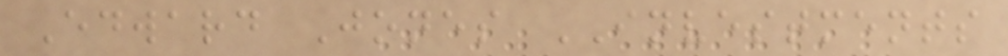Edward Jones INVESTMENTS
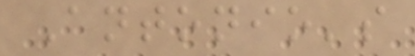Antonio's
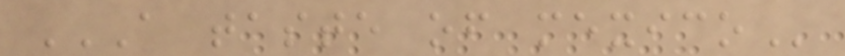A TASTE OF MEXICO
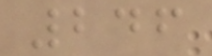246
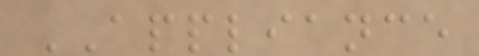APPLIANCE
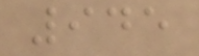945
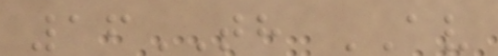16TH AV
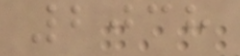2038
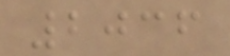2036
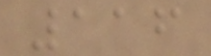116
